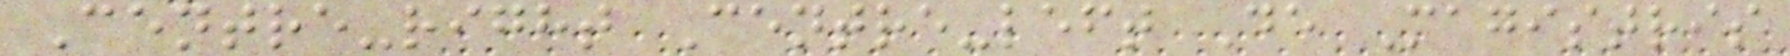Centre-right Centre-left De Magistris
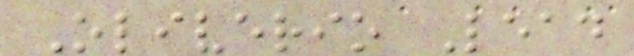Oliverio Lead
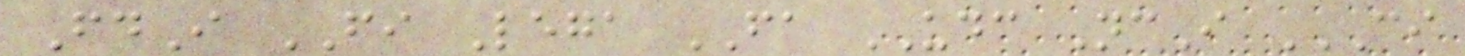FdI FI Lega FA UDC NcI CI
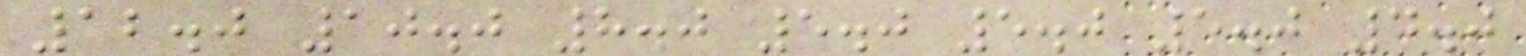12.0 10.0 8.0 5.0 5.0 5.0 4.0
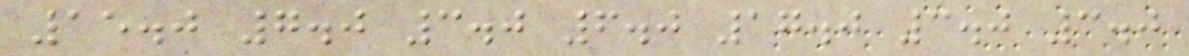15.0 7.0 3.0 6.0 17.0 3.0 3.0
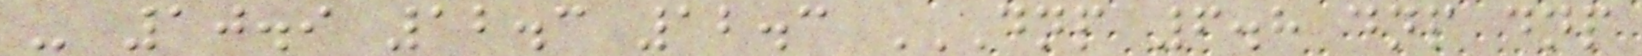- 10.9 12.3 12.3 DNP 6.8 DNP DNP
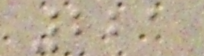221
